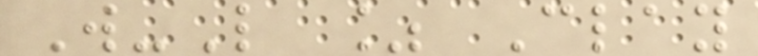W-L % Clay
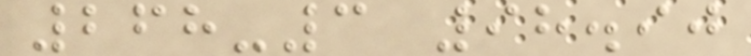268-3 98.90
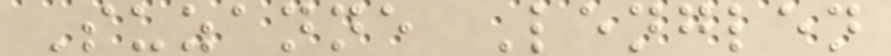Suzanne Lenglen
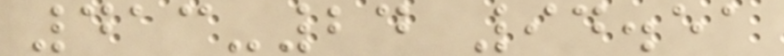413-24 94.51
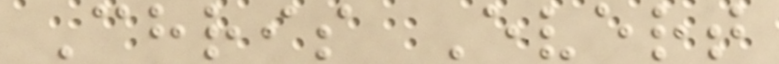Chris Evert
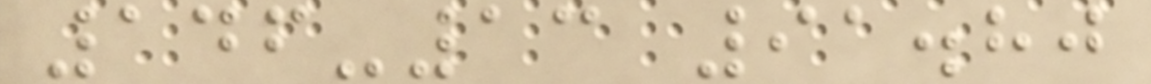146-13 91.80
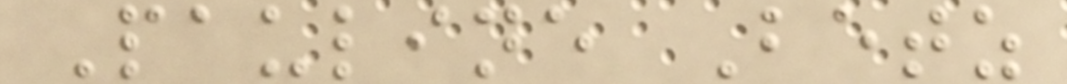Pauline Betz
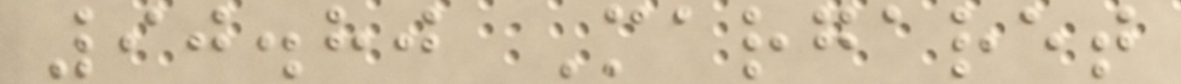90.80 Margaret
